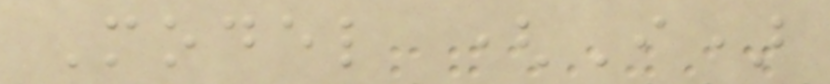Model (I)
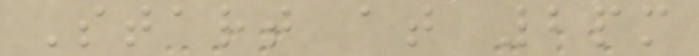Start at 2pm
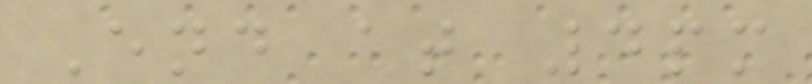End at 4pm
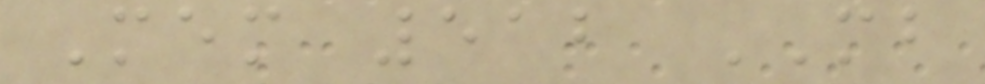Mem 512 MB
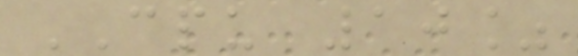CPU 10%
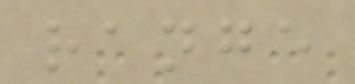range
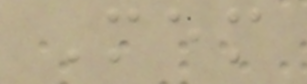Mem
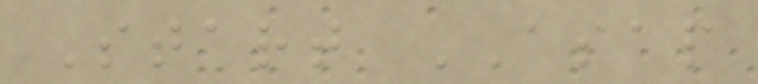Start ASAP
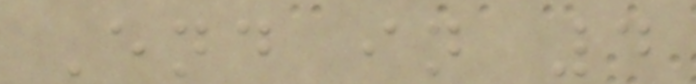End in 4
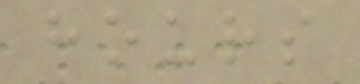hours
